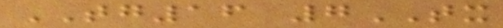TG16 7TX
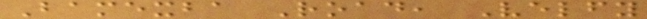Bamexba Road, Velfy
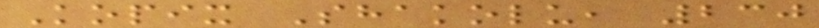Kopix Shakolu, 230
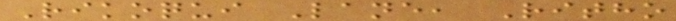Rikoqui Lane, Ritho
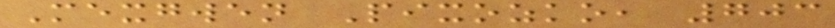Mexgwen Pixozko, 703
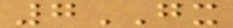7GX
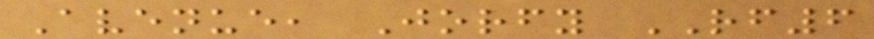Avenue, Jorfy RF6
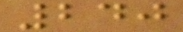240
